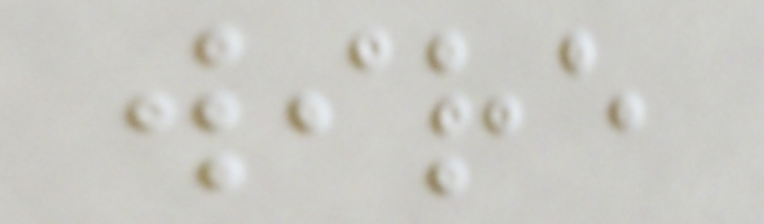wire
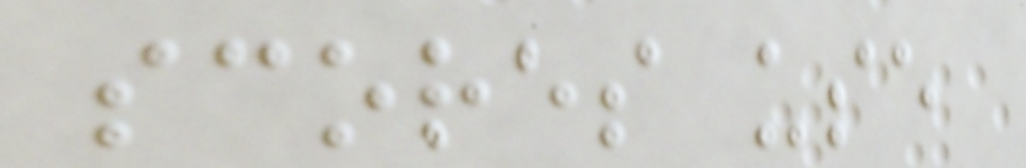scores use
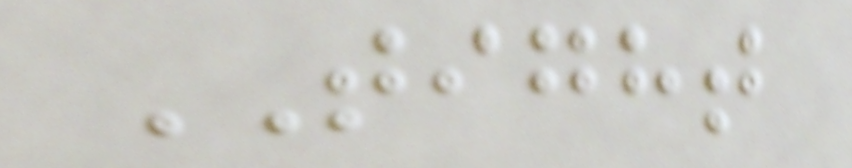TIGHT
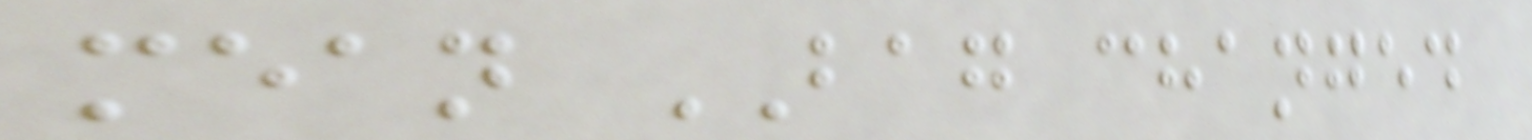mean BAG changed
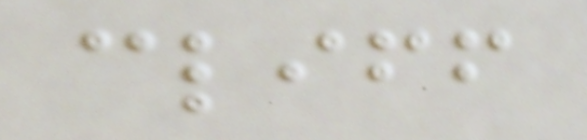cliff
